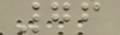76
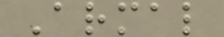Armal
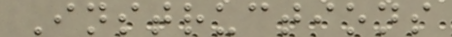Instructions
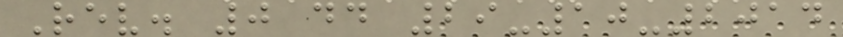Rev. 0 dd 29-10-2014
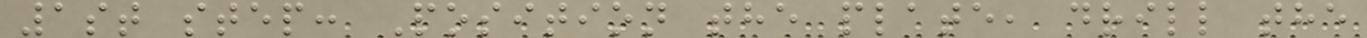1st step: Position the plate, drill the
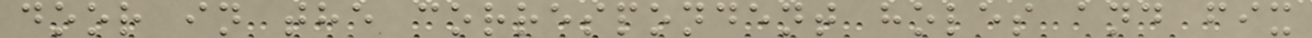door in the correspondent holes and fix
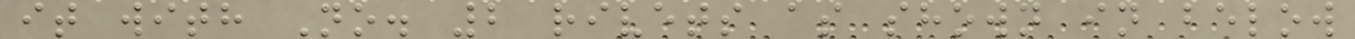it with No. 2 rivets as shown in below
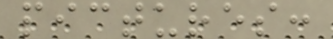pictures:
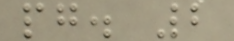pg. 2
